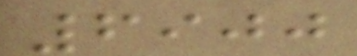6900
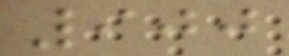900
